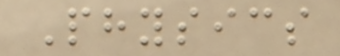Physics
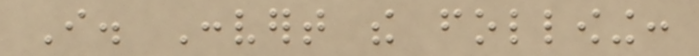I. Convert the following:
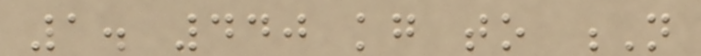1. 440 kg to N
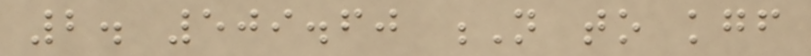2. 509.60 N to kgf
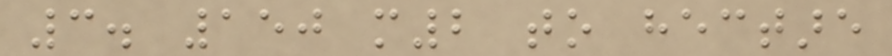3. 150 m2 to hectare
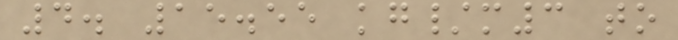4. 15.55 kg/m3 to
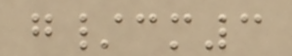g/cm3
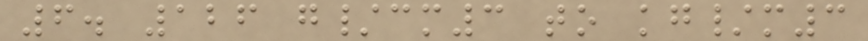6. 126 g/cm3 to kg/m3
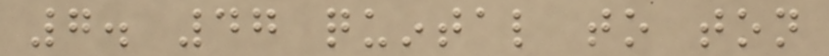7. 47 quintal to ton
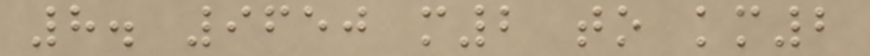8. 9650 m2 to km2
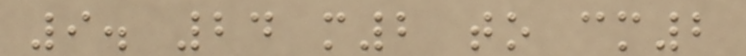9. 24 m2 to cm2
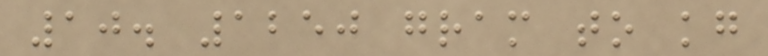10. 1250 gram to kg
